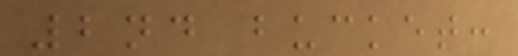2nd bucket:
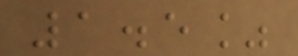1.5%
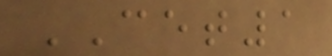CET1
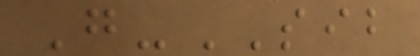G-SIB
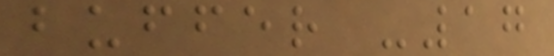buffer -17
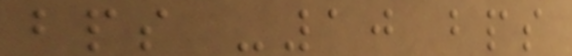bps -10 bps
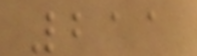211
